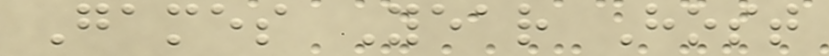Games Year Host
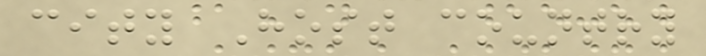city Host country
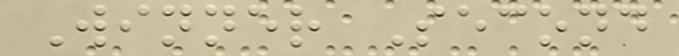Winner Second
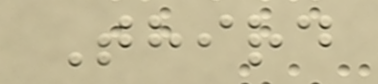Third
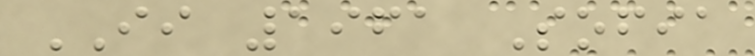II 1961 Sofia
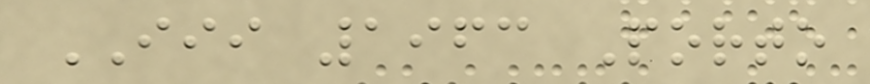III 1963 Porto
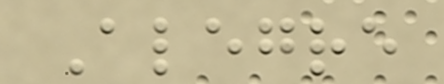Alegre
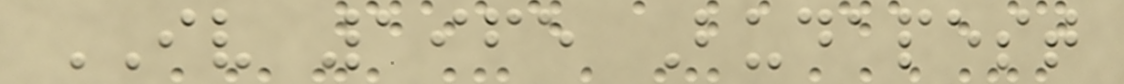IV 1965 Budapest
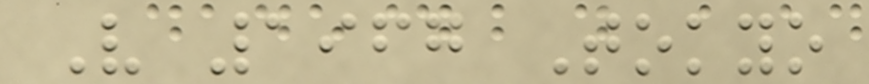V 1967 Tokyo
